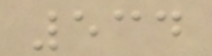534
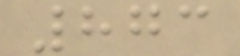873
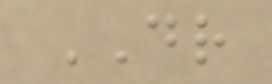DR
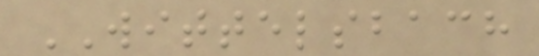WITTELSBACH
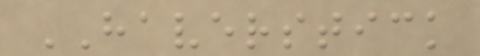HAVERSTICK
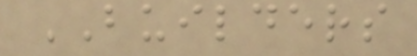BUILDERS
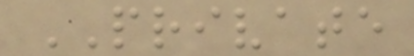PRIVATE
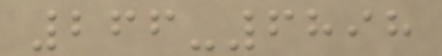266-6898
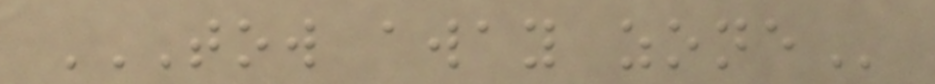TOW AWAY ZONE
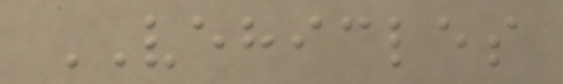VEHICLES
